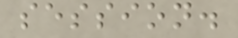session.
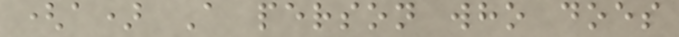(a) A person who does
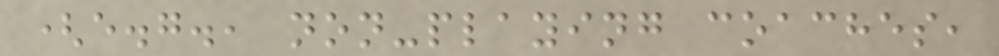(e.g., non-playing coaches,
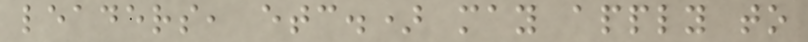leaders, etc.) may apply to
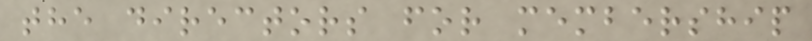the directors for membership
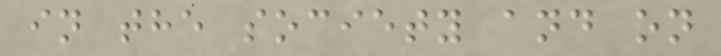in the society and on
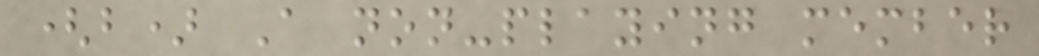(b) A non-playing member
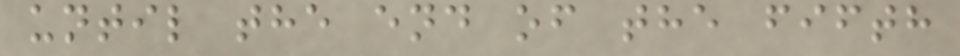until the end of the fifth
